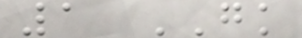1 GK
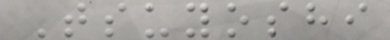Tsuyoshi
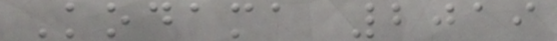Kodama 2019
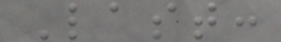Last:
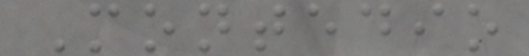Montedio
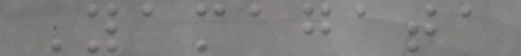Yamagata
